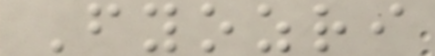Fyozri
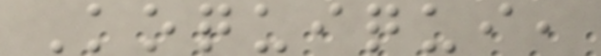Koquiqui,
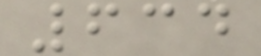634
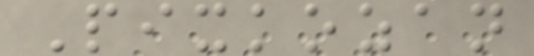Pixkozan
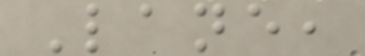Lane,
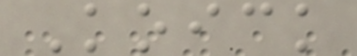Koick
